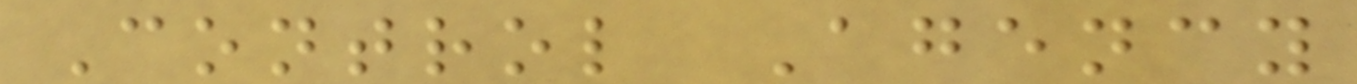Control Agency
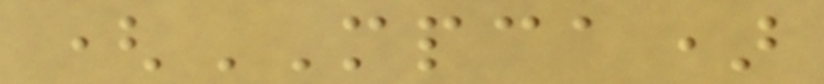(MPCA)
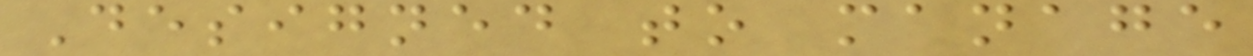Designed to manage
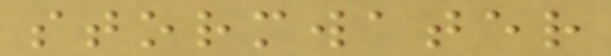stormwater
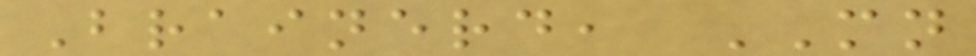Brainerd, MN
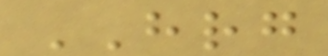HRG
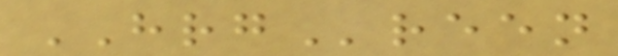HRGreen
